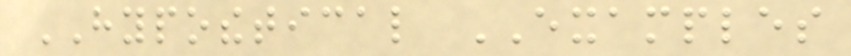HYPOTHETICAL EXAMPLES
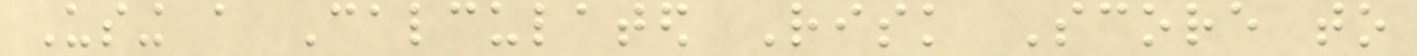Using a Calculated Risk Score to
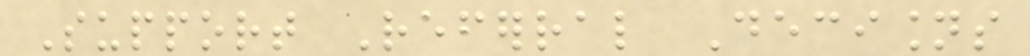Support Referral Decisions
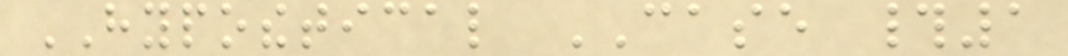HYPOTHETICAL CASE #1
